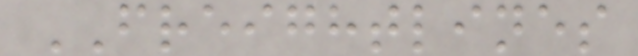FREIGHTLINES
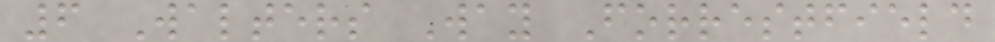6 Walters Way Forrestfield
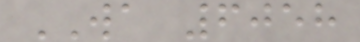WA 6058
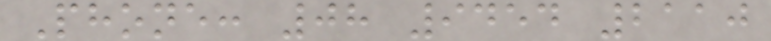Phone: 08 9454 2110
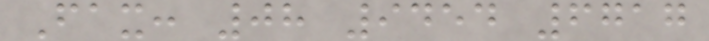Fax: 08 9454 6717
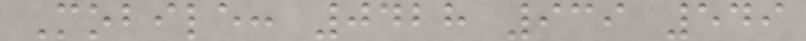Mobile: 0428 939 549
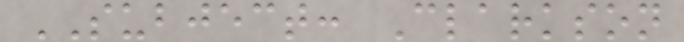SUBJECT: Clarkson
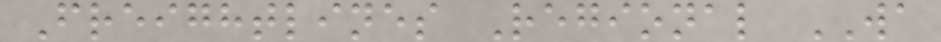Freightlines Regional WA
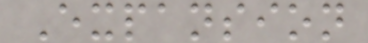Expansion
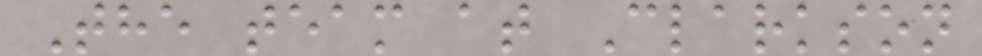The team at Clarkson
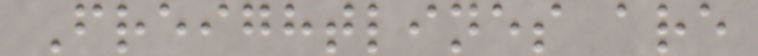Freightlines are
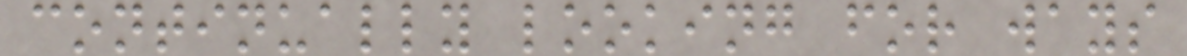continually looking for ways
